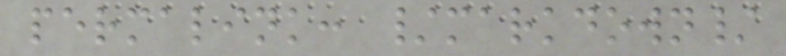permalink: /markdown/
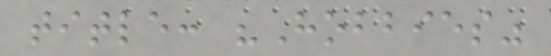title: "Hobbies"
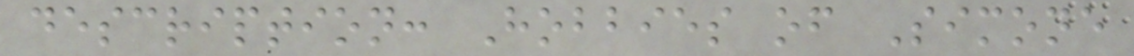description: Hobbies of Simone
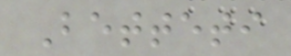Betteti
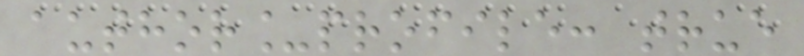author_profile: true
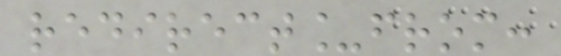redirect_from:
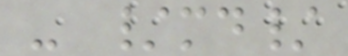- /md/
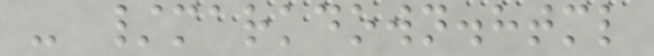- /markdown.html
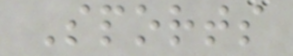Sports
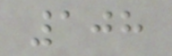108
